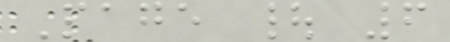Page | 6
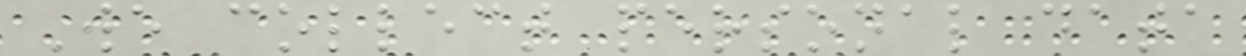We collect personal data
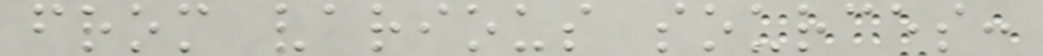from various sources:
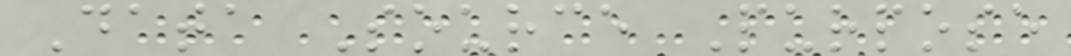Data Source Purpose
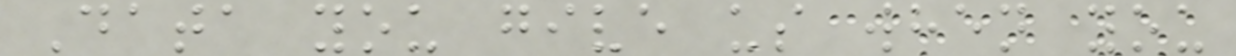Data you give us when you
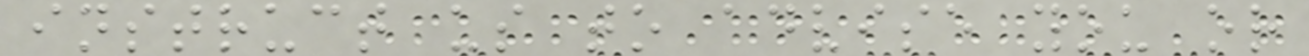instruct us to advise you or
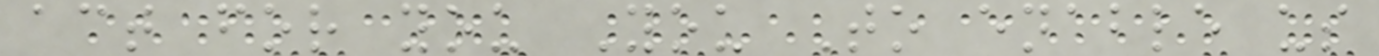act for you You To enable us
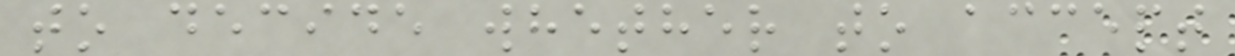to decide whether to accept
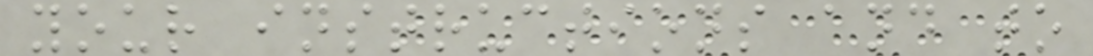your instructions and to
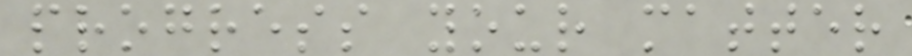progress your matter
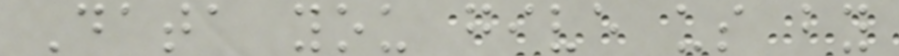Data you give us by
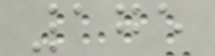175
